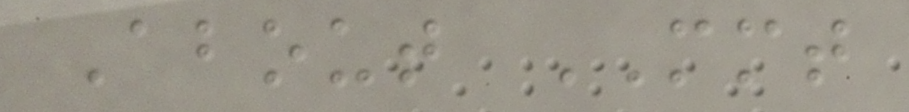About MMT
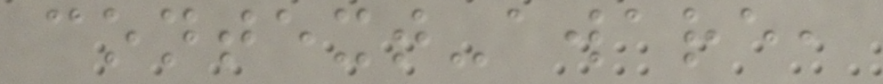context-aware,
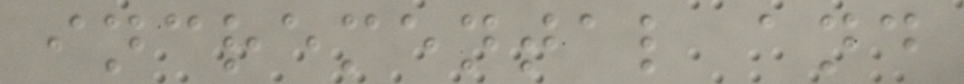incremental and
